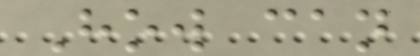How can
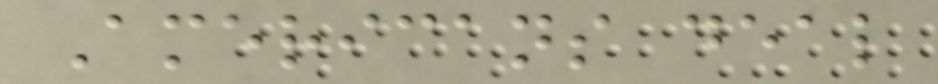Americans deal
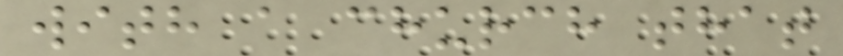with a church that
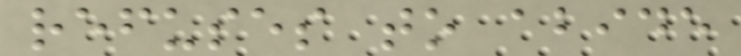refuses to abide
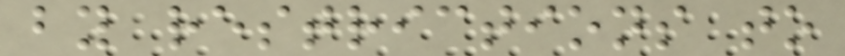by restrictions to
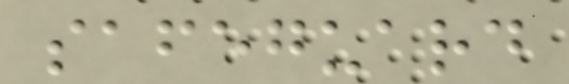safeguard
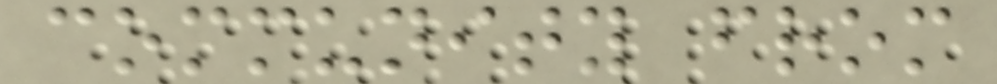community from
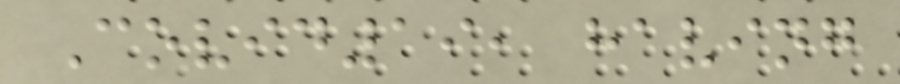Covid19, having
